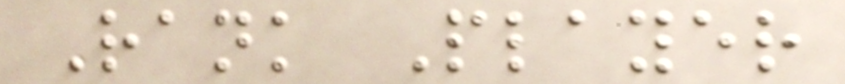Rank Player
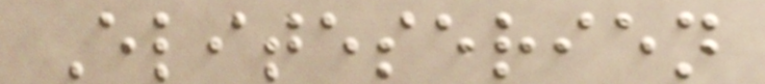Eliteserien
